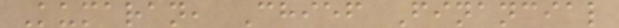Kumaran, Chief Financial
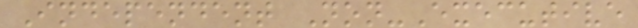Independent Non-Executive
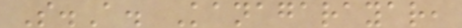S.A. Kanagarayar,
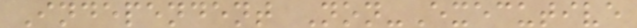Independent Non-Executive
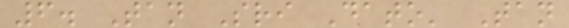6. Tan Sri Dato' Tan
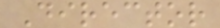Director
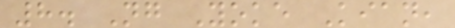8. Ng Yoke Kian,
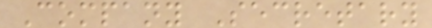Company Secretary
